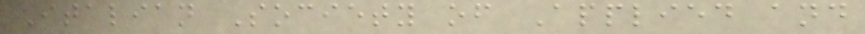Italian Society of Applied and
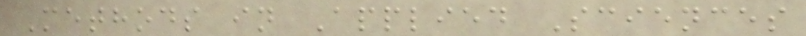Methods in Applied Sciences
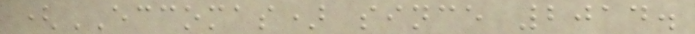(ECCOMAS) since 2014.
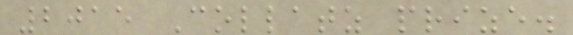2015 Collatz prize.
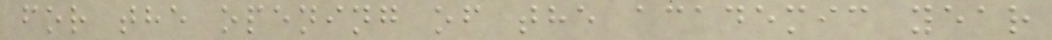for the opening of the academic year
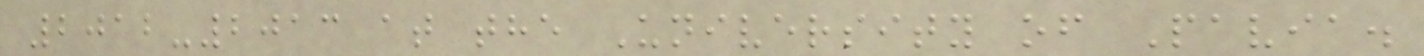2012-2013 at the University of Pavia.
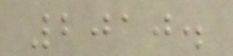2010.
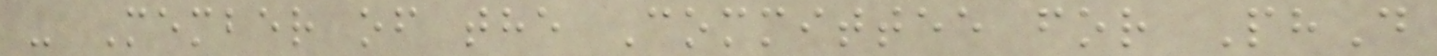- Member of the Committee for PhD
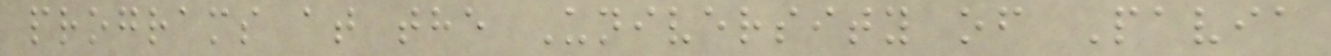programs at the University of Pavia
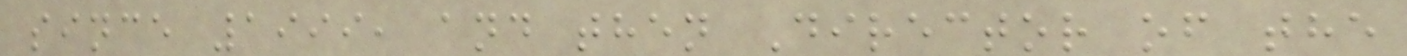since 1999, and then Director of the
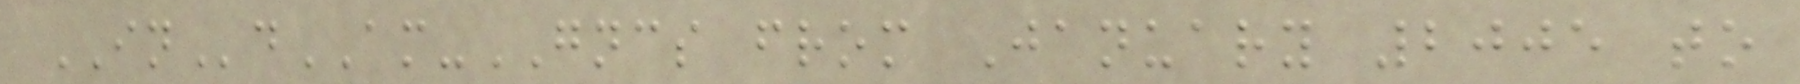INdAM-GNCS from January 2005 to
